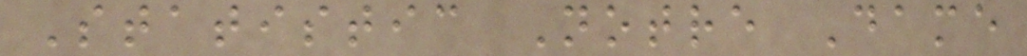Statistic Notre Dame
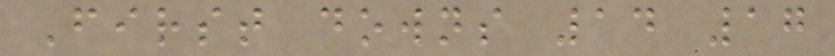First downs 14 17
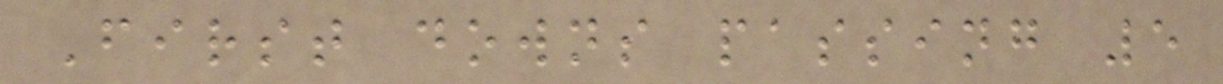First downs passing 5
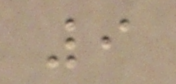9
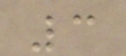3
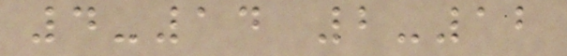4-14 2-12
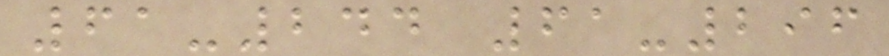61-244 61-296
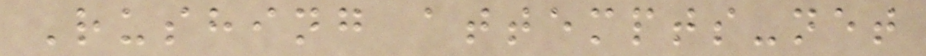Rushing attempts-net
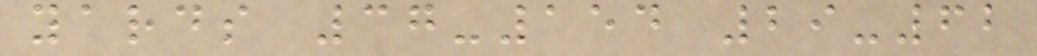yards 37-154 29-62
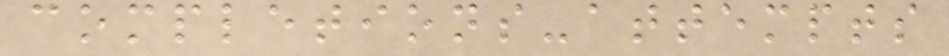completions-attempts
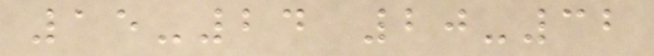15-24 20-32
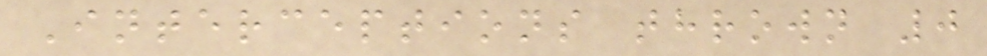Interceptions thrown 0
